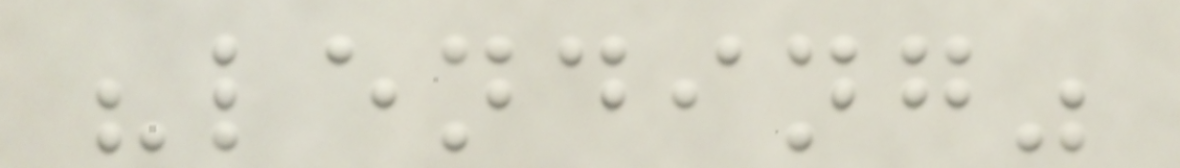"lending"
